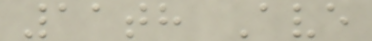11th Ave
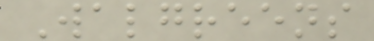Walgreens
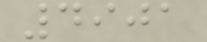4901
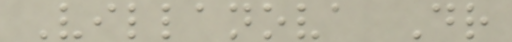Villanova Dr
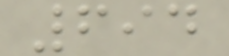694
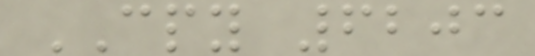CPY 6203
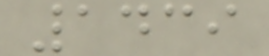1439
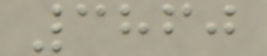3860
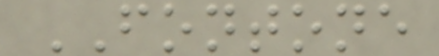FONTONE
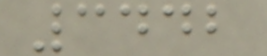3442
